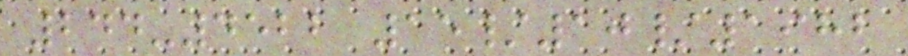244-4522 15/10/1982
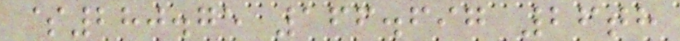$280.75 166.697 26th
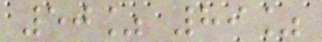50% 89%
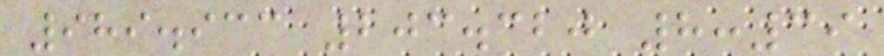989.933 203.320 8:39
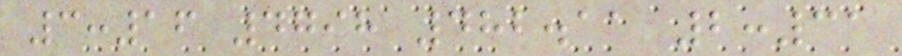3:16 4798 482.11 2:31
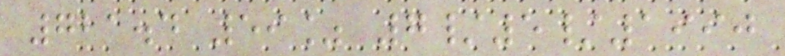721.4 59% 7/5/1990
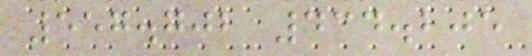557.702 434.205
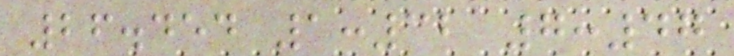26.454 1:32 7:47
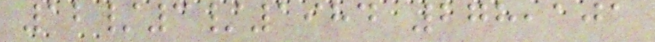12/3/1984 278,101
